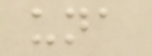una
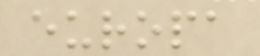europa
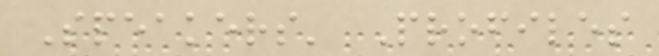Speakers' Profiles
